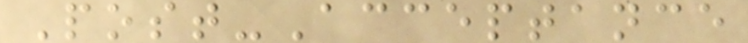Post-Acceptance
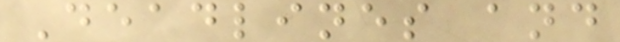Deadlines and
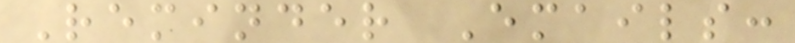Reminder Emails:
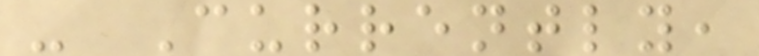- Currently,
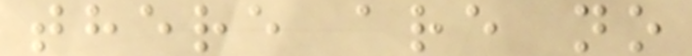there are no
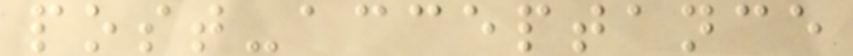post-acceptance
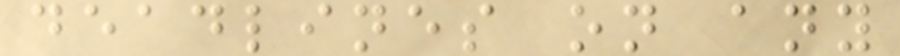deadlines on any
